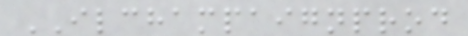ILCHAMPAIGNPROD
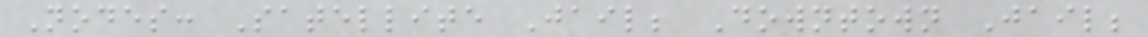Nodes: Satellite Jail; Downtown Jail;
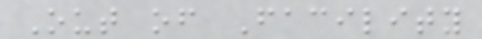Out of Facility
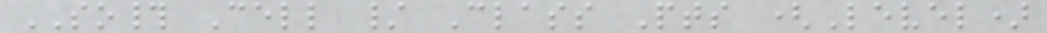SO# Cell / Class Pts (Level)
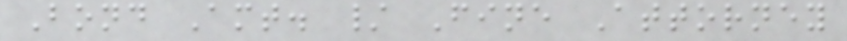Bond Amt. / Fine Attorney
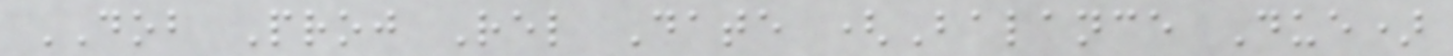DOB Proj Rel Date (Balance Due)
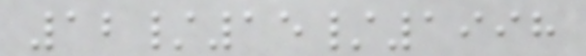12/15/1998
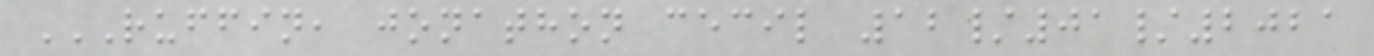RUFFIN, JONATHON CECIL 12/01/2021
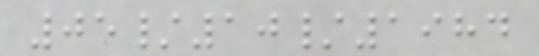05/10/1984
